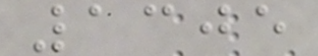1305
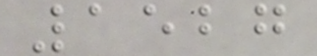1527
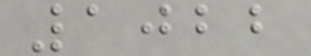1022
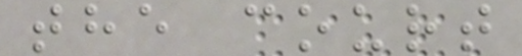the court
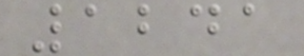1241
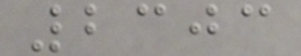2303
